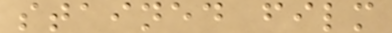stained film
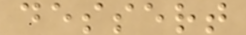dessert
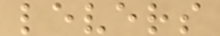levers
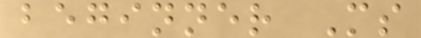beginner Ms
